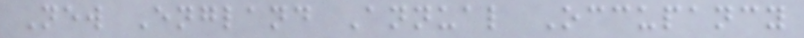New England Annual Occupancy
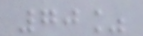70%
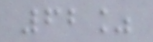62%
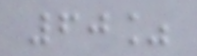60%
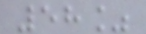58%
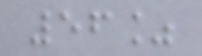56%
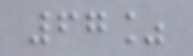67%
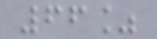66%
